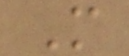M
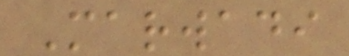Marwadi
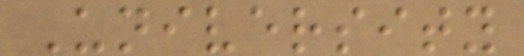University
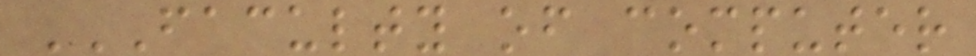FACULTY OF COMPUTER
